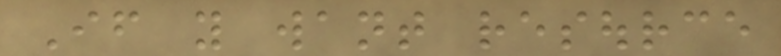If you want resource
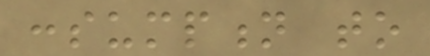consumption to
